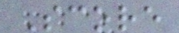Score
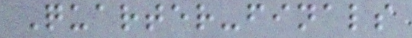Quarter-finals
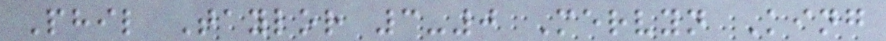Phil Taylor 3-0 Mervyn King
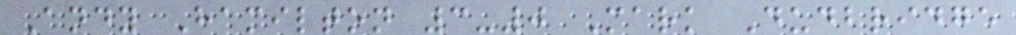Andy Hamilton 3-0 Mark Dudbridge
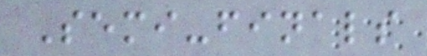Semi-finals
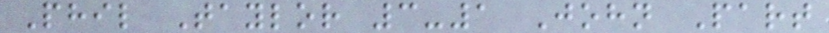Phil Taylor 3-1 John Part
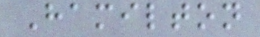Hamilton
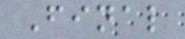Final
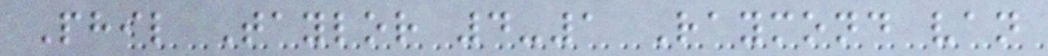Phil Taylor 4-1 Raymond van
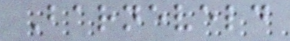Barneveld
